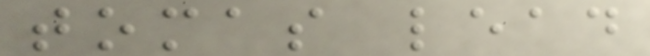tomas lead
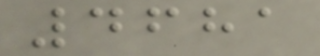4681
